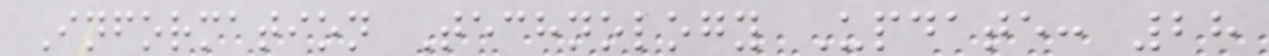Information Technology Update: 28
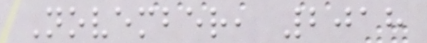November, 2018
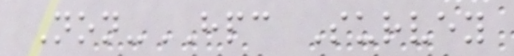Non-HPC Survey
